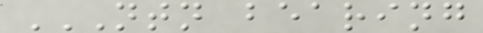NTN BEARING
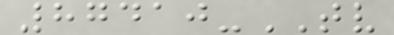87410-TV
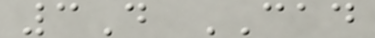3D CAD
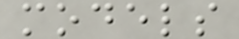models
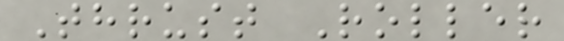Thrust Roller
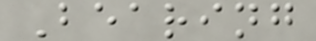Bearing
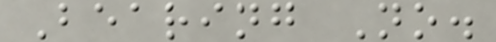Bearing No.
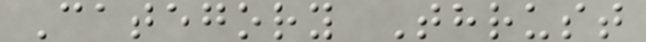Category Thrust
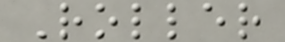Roller
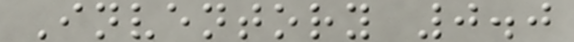Inventory 0.0
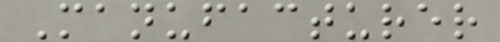Manufacturer
